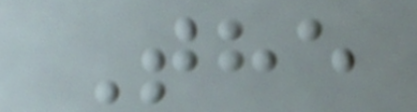The
